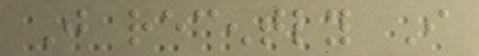Just recently I
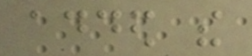added the
